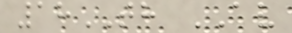18TH AV
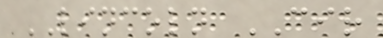LINCOLN CIR
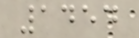1454
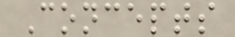Concepts
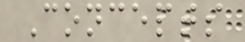Concepts
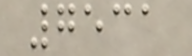7531
